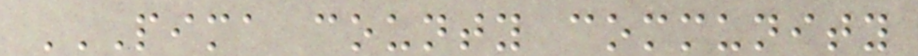PIMA COUNTY COMMUNITY
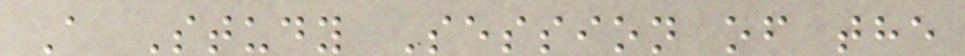A Study Session of the
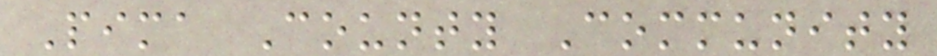Pima County Community
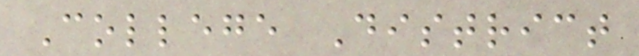College District
